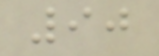90
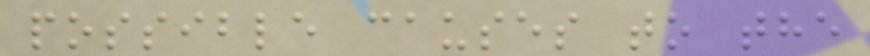possible causes to the
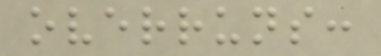overruns:
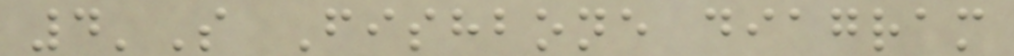4'S Fishbone diagram
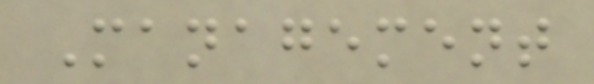Management
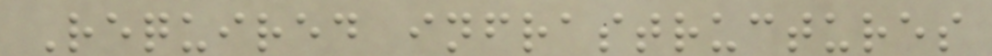Required infrastructures
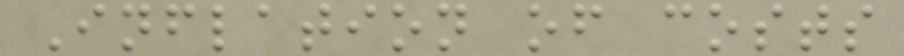Inflation of costs
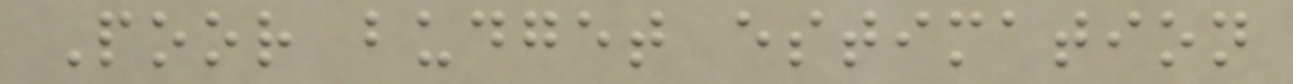Poor budget estimation
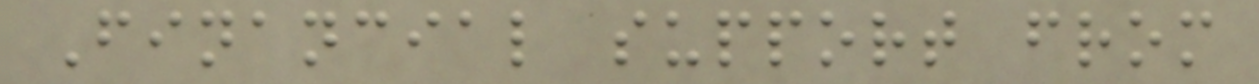Financial support from
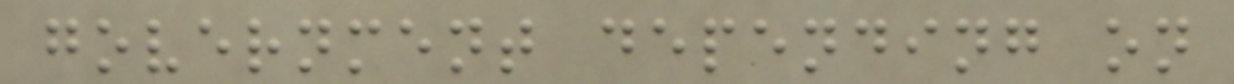government depending on
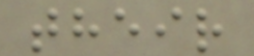their
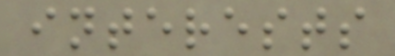interests
